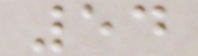54
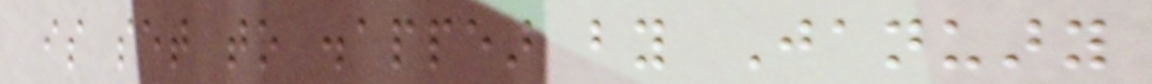is set to disappear by January
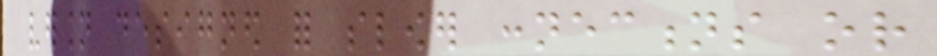version designed for slower connections or
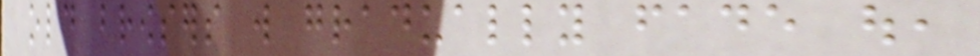old browsers will gradually fade out,
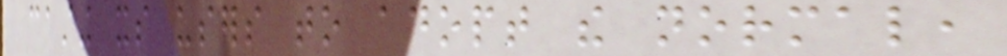casting its users to adopt the normal,
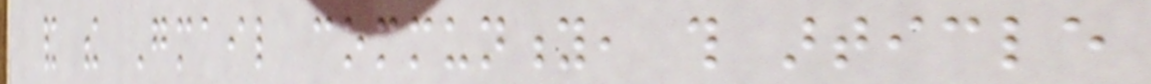and the Gmail community, this article
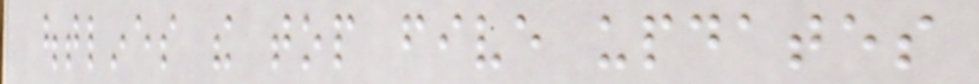outlines the top five updates
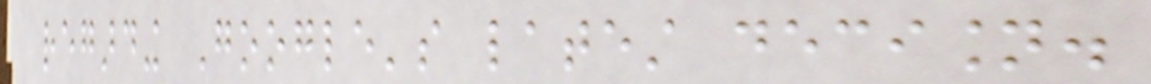regarding Google's latest decision.
